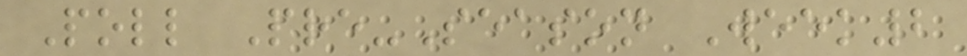Poll Pre-Season Week2
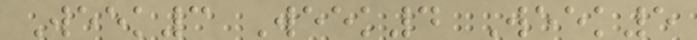Week3 Week4 Week5
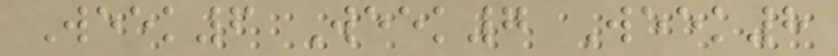Week6 Week7 Week8
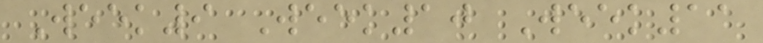Week9 Week10 Week11
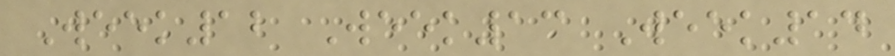Week12 Week13 Week14
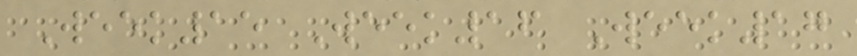Week15 Week16 Week17
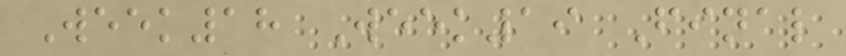Week18 Week19 Final
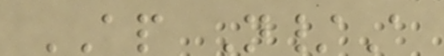AP N/A
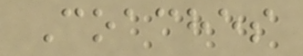Coaches
